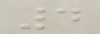4
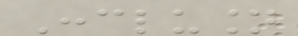Conclusion
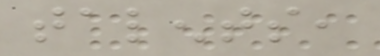talents,
